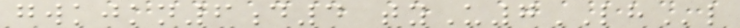gwkjkn6d4 tyU7LHl
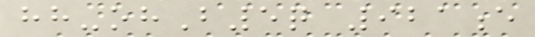hh-ohB5q 921e
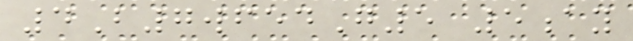4B7wfedG5 5ay
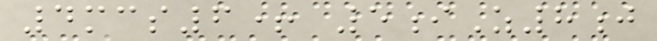4mcs6+ 5iZ8j
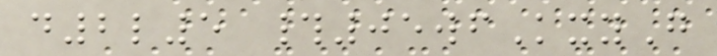d2l5 #05wfKxyG
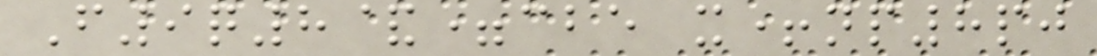F9q8&=cbe x+np8pj
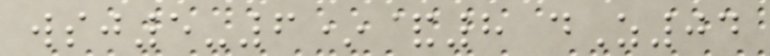wsj5-6*&8 dZ04
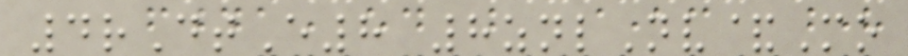4rDtE8 8znlNv&Mo
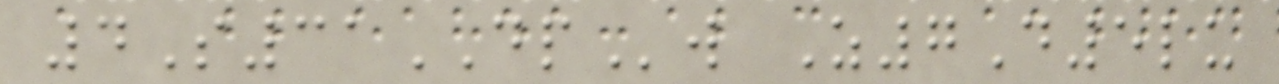4S31DPw Z7D5lu
